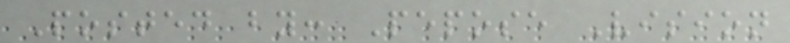Posted by: Pepose Vision
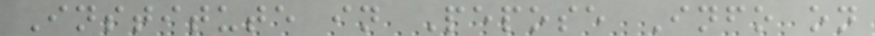Institute in Pepose Info on
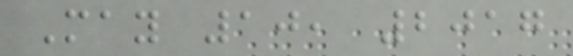May 10, 2017
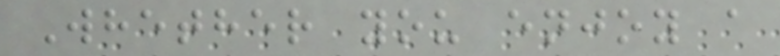Whether you enjoy a
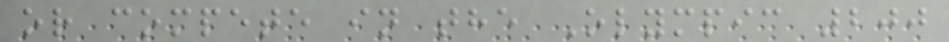or compete in the Olympic 200
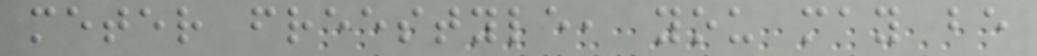meter freestyle, you may be
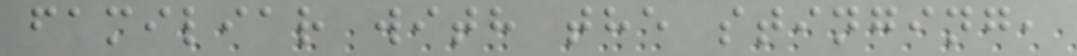familiar with the stinging,
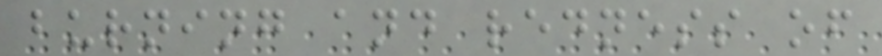burning and redness of
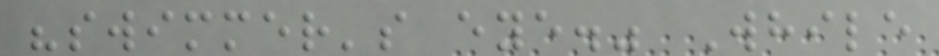"swimmer's eye." While
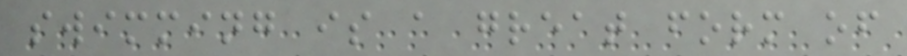swimming is a great form of
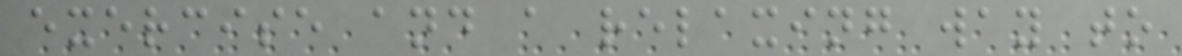exercise and a relaxing way to
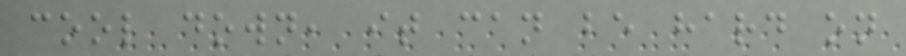cool down, it can be hard on
